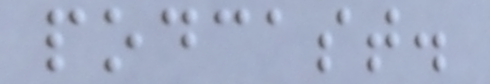podcast.
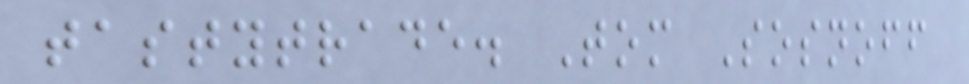tastytrade. Tom Sosnoff
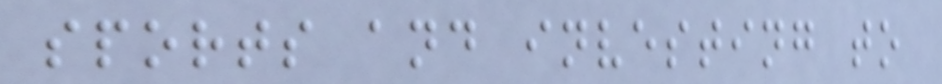sports and investing to
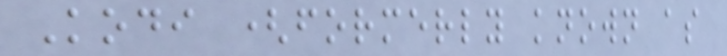Kodi (formerly known as
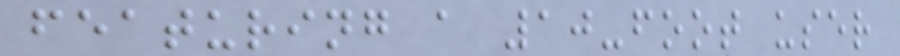featuring a 10-foot user
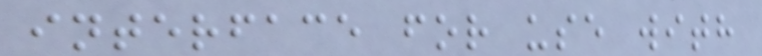interface for use with
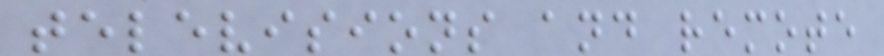televisions and remote
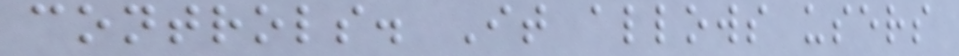controls. It allows users
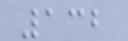132
